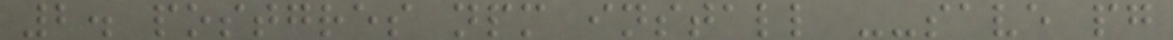2. postgres npm install --save pg
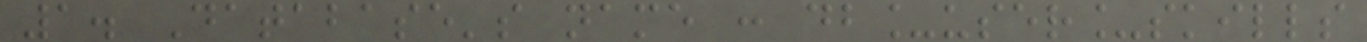1. Database's name : db_user_skills
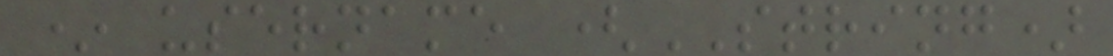* username (STRING)
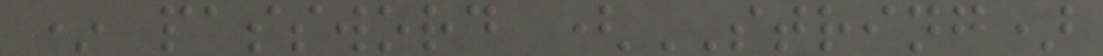* password (STRING)
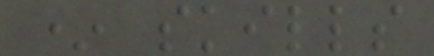* skills
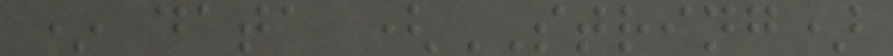* data (STRING)
